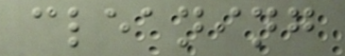cleaning
